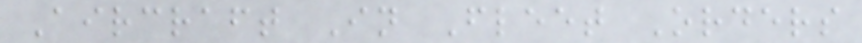Aircraft In Fleet Orders
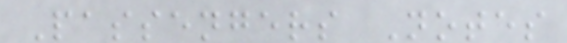Passengers Notes
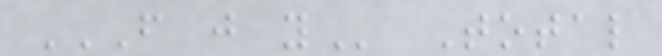F J Y Total
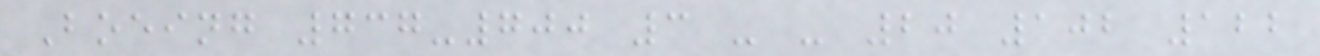Boeing 737-700 3 - - 20 102 122
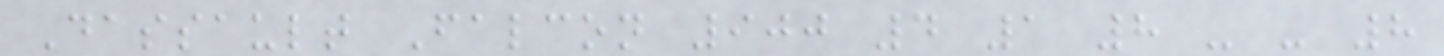Dassault Falcon 900 4 1 8 - - 8
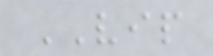VIP
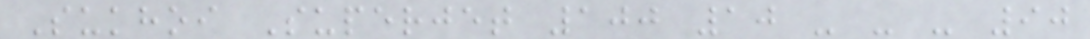Sukhoi Superjet 100 10 - - - 90
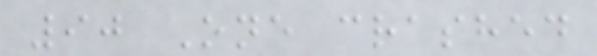90 One crashed
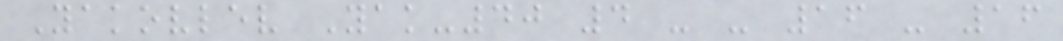Yakovlev Yak-40 4 - - 16 - 16
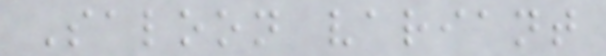Saloon variant
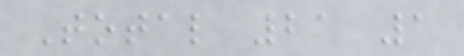Total 21 1
